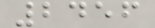2456
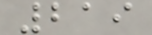219
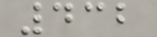432
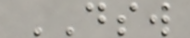DSW
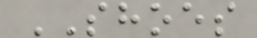SHOES
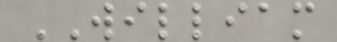WILLIAM
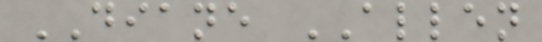DIANE ALLEN
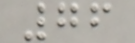76
